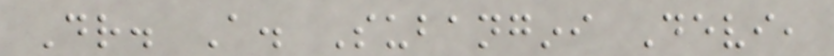Dr. A. Subangini Devi,
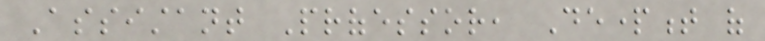Assistant Professor, Department of
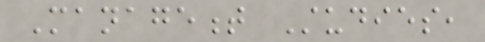Management Studies,
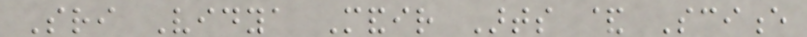Sri Vidya Mandir Arts & Science
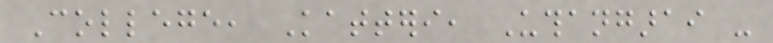College, Katteri, Uthangarai -
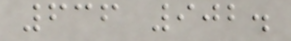636 902.
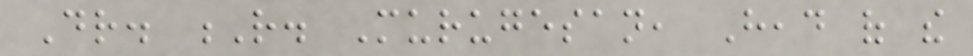Dr. R. Murugesan, Head of the
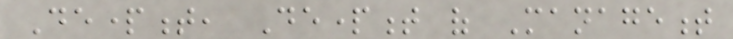Department, Department of Management
